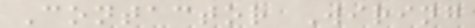Contactor Wiring
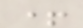+
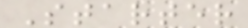Starter
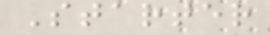Starter
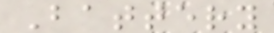Battery
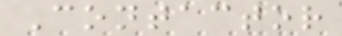Contactor
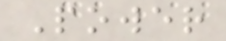Power
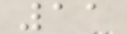11
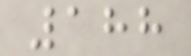188
